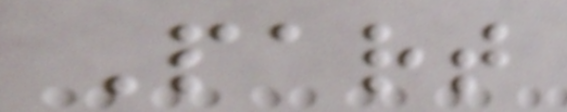Part
